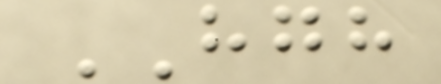HGH
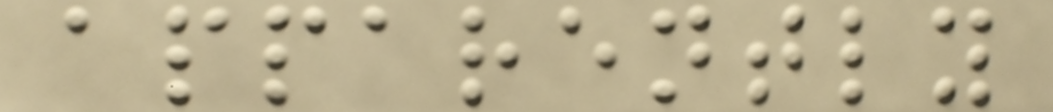apparently
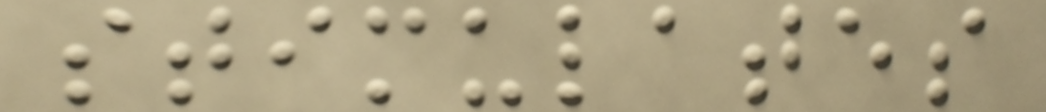stimulates
